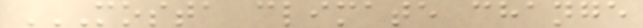MOSTA CLIMATE CHANGE
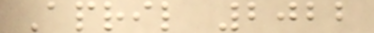April 2022
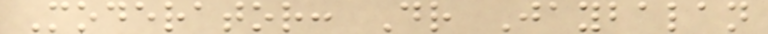Moderator: Dr Jaybalan
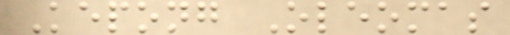Kepong Oleomas
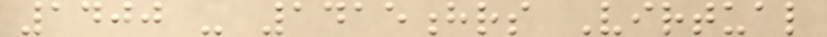1400 - 1415hrs Virtual
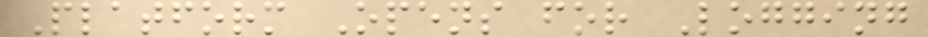Platform Opens for Logging
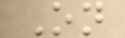On
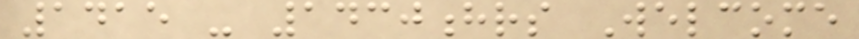1415 - 1430hrs Welcome
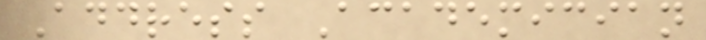Address Academician
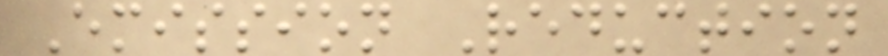Emission Reduction
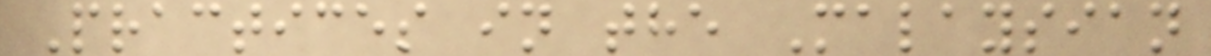Practices in the Malaysian
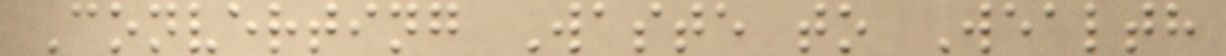Converting Waste to Wealth
